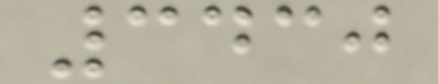3430
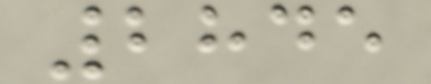2845
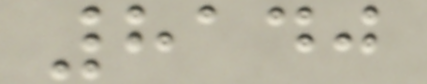8140
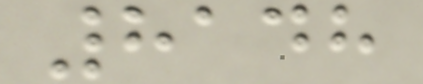8148
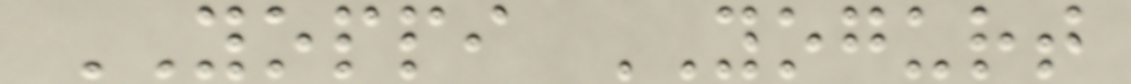YOPPI YOGURT
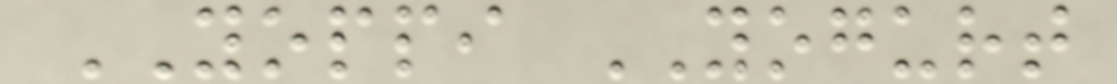YOPPI YOGURT
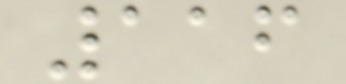116
